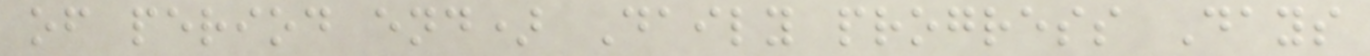of period end) Daily progress Days
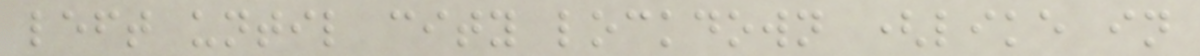left until city lockdown (like in
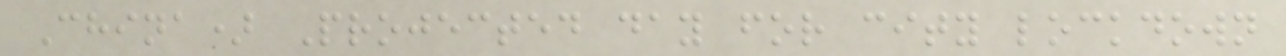China) Projected day for city lockdown
